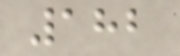182
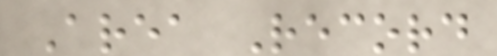Area Record
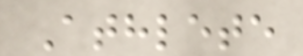Athlete
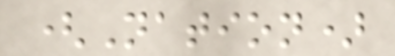(Nation)
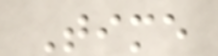Time
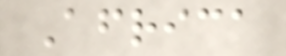Africa
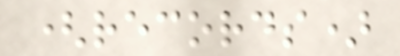(records)
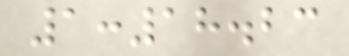1:18.23
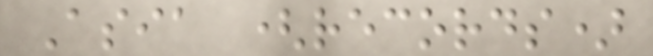Asia (records)
